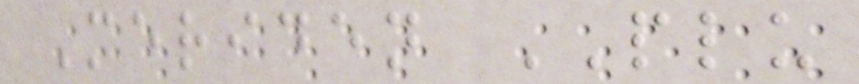Meriden PLU
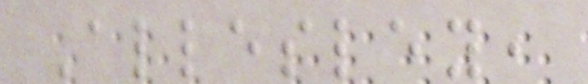Allesley,
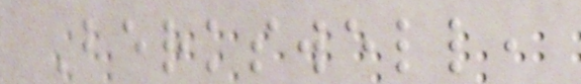Berkswell,
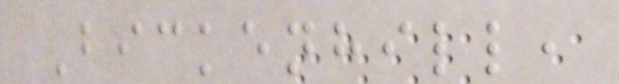Bickenhill,
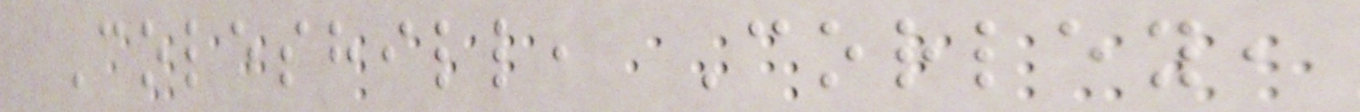Coleshill, Corley,
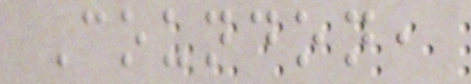Coundon,
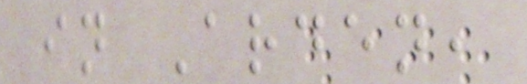in Arden,
